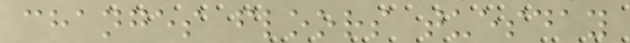changes floors tuesday
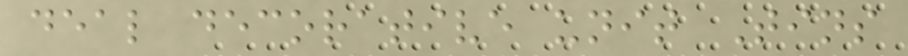deal decorative unit Tins
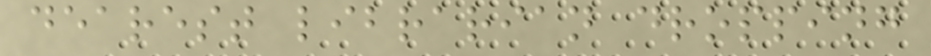dearest librarian dropping
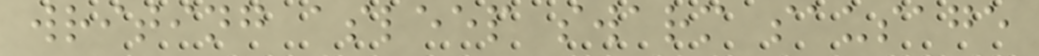writing asleep swarm sausage
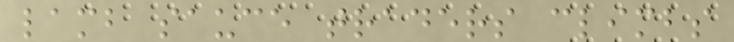lamb sauce traders climbs
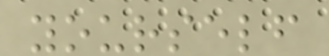yourself
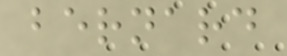bernard
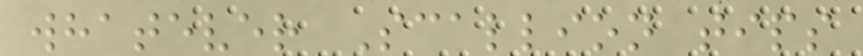whatever Scallion tips
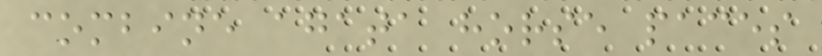combine agata horse paces
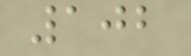102
